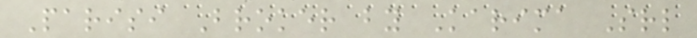Parisi Broker by Karima Srl
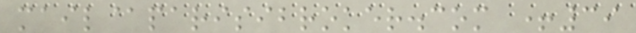mail@parisibroker.com +39
